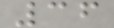36
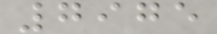7975
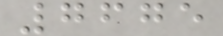7675
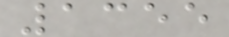1355
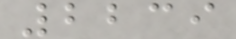2239
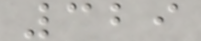329
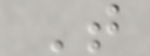T
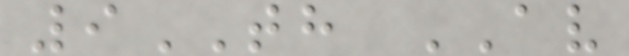9TH AV
